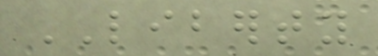LIBERTY
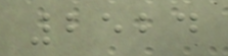2524
